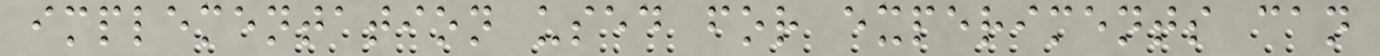implementation used for experiments can
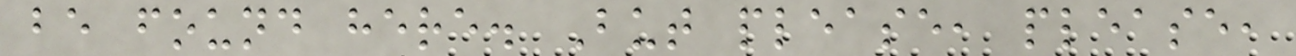be found here. But please, please,
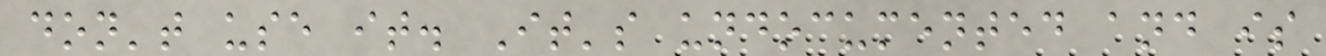don't use it. It's undocumented and is
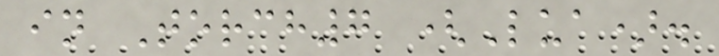in Torch7 (Lua).
